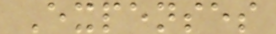Expenses
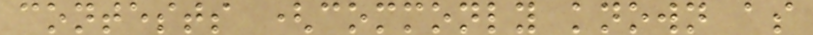contests (commonly known as
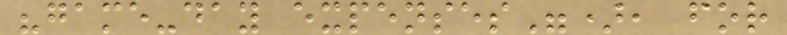"game-day expenses"), for
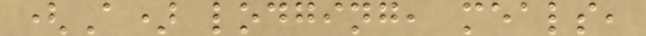(A) lodging, meals,
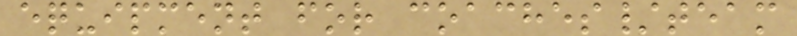equipment for coaches/team
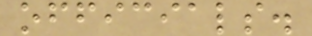officials.
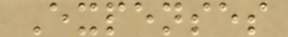Expenses
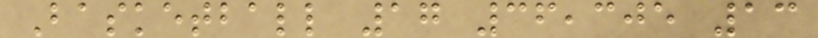Basketball 17 36,305 13
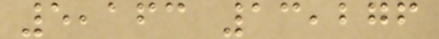5,163 13,276
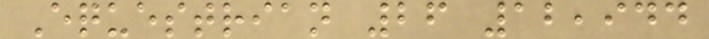Equestrian 26 12,944
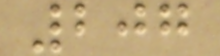207
